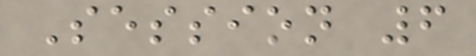Session 6
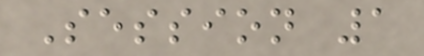Session 1
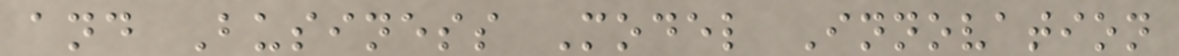and Business Model Innovation
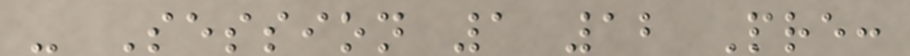- Session 1 12 Pre:
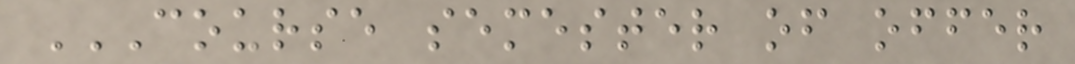COURSE SEMESTER OF OFFER
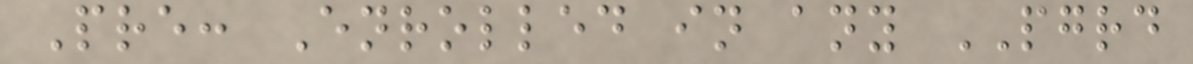Pre: Enrolled in any PGRD
